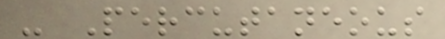- Percutaneous
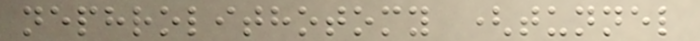nephrolithotomy (tunnel
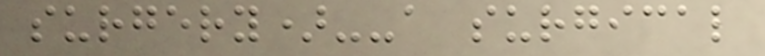surgery)--a surgical
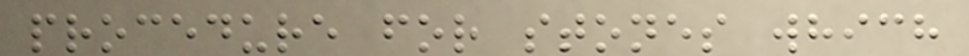procedure for stones which
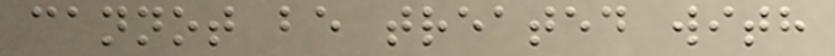cannot be treated with
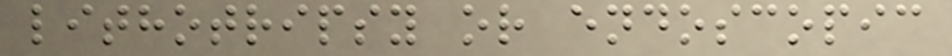lithotripsy or endoscopic
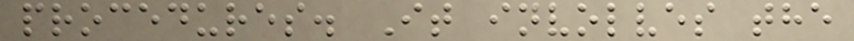procedures. It involves the
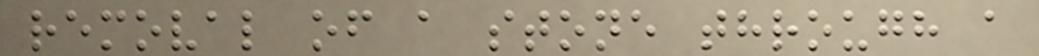removal of a stone through a
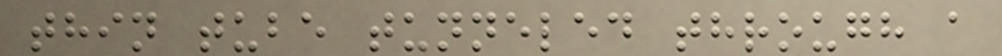thin tube tunneled through a
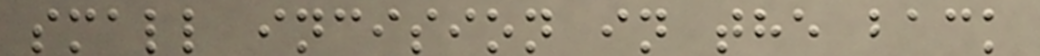small incision in the back
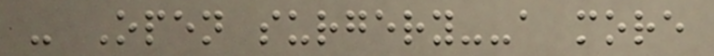- Open surgery--a more
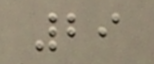29
